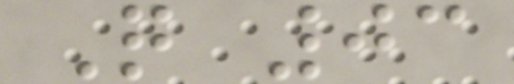Q 03
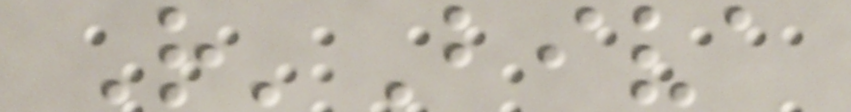R'Biva
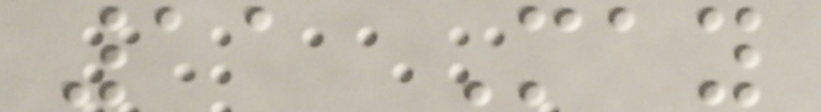11 May
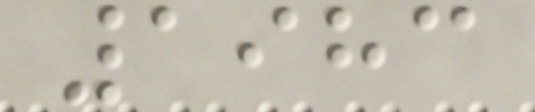1983
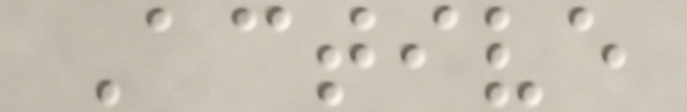Active
